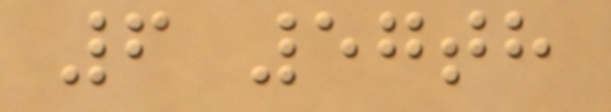6 57th
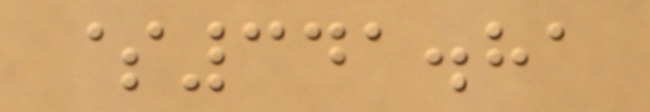$341.81
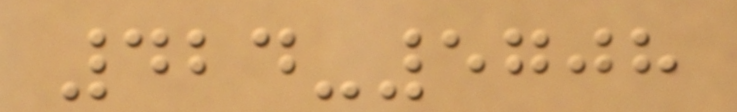424-5708
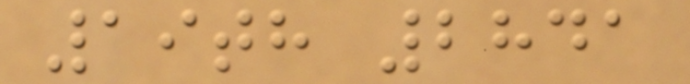19th 2841
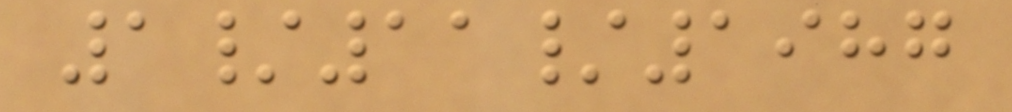1/11/1987
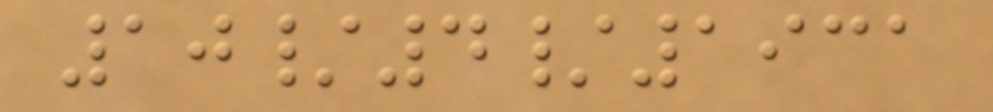10/4/1931
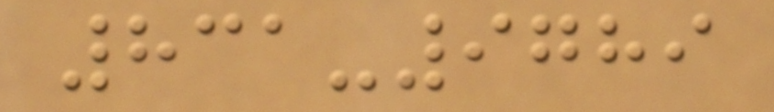831-9789
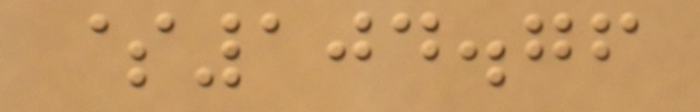$104.76
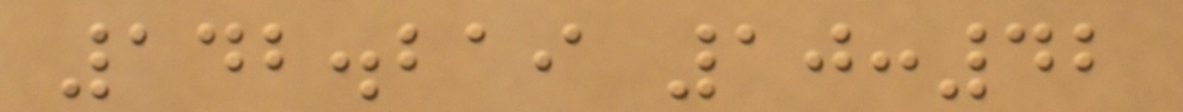142.219 10:42
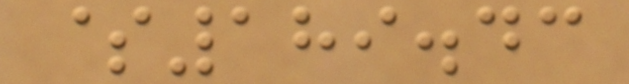$189.43
